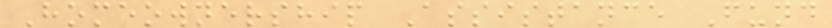Homeownership Assistance Fund
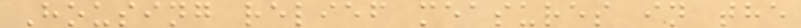Housing relief measures in the
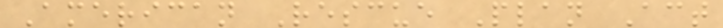American Rescue Plan Act
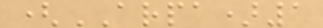(ARPA)1
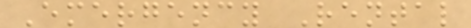Emergency Rental
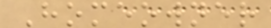Homeowner
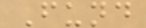Fund
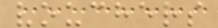vouchers
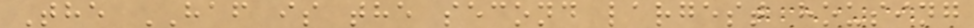The HAF is the second largest housing
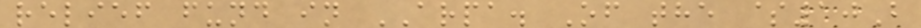relief fund in ARPA. Of the $10B
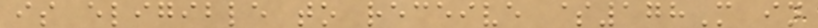is eligible to receive $178M in
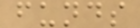funds
